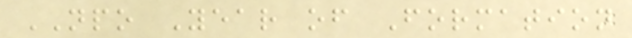NPO Year of Formation
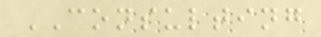CONSULTING
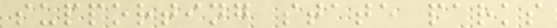supporting state parks
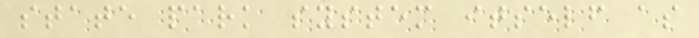state park system itself as
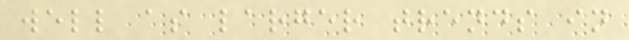well as larger trends in
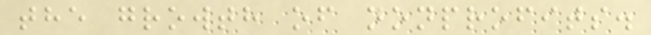the growth of nonprofits.
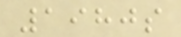1980s
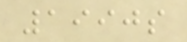1990s
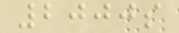2000s
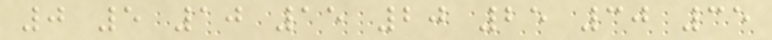0 5 10 15 20 25 30 35
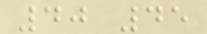40 45
